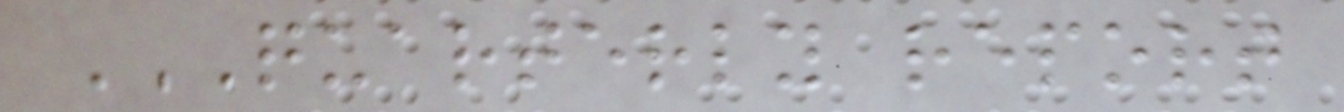QUARTERLY REPORT
